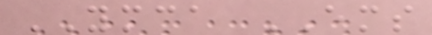YMCA EMS
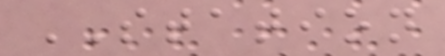STATION
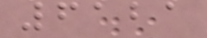6121
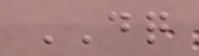DQ
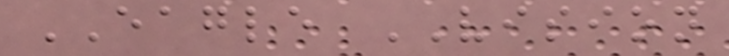EAGLE VISION
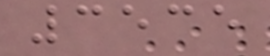3535
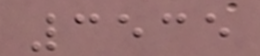3535
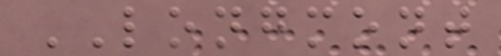LONGMONT
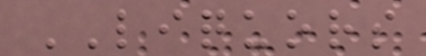LIQUORS
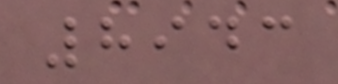8943
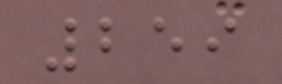259
